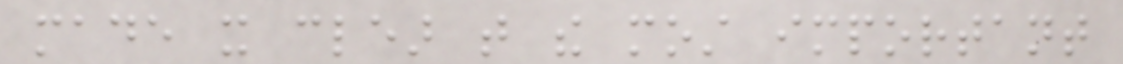made it clear that the most important
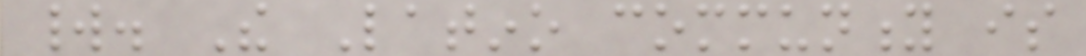world. The Latino community is
